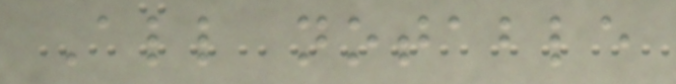All notable
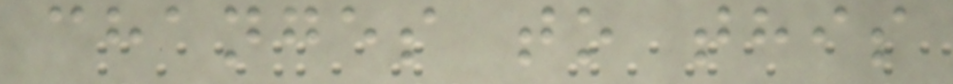changes to this
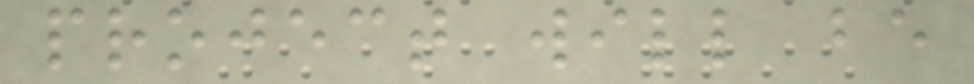project will be
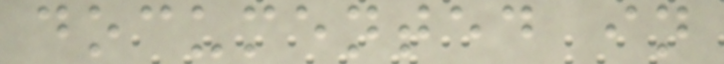documented in
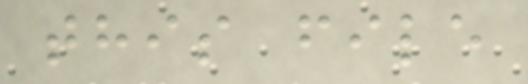this file
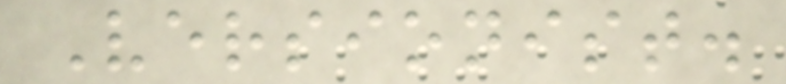Versionist.
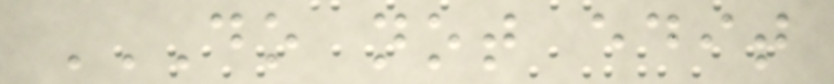DO NOT EDIT
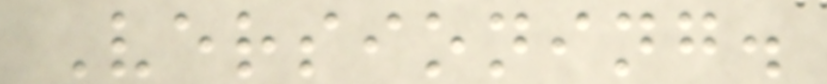Versioning.
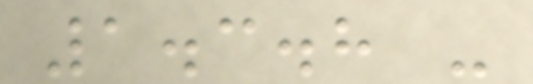1.3.8 -
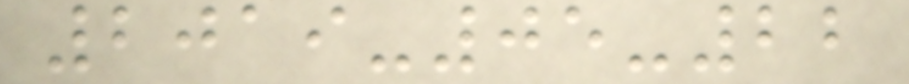2019-05-22
